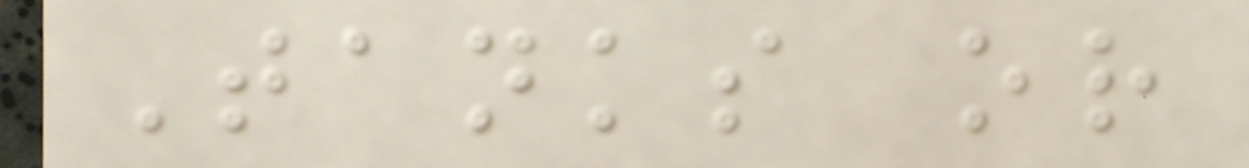Tanks or
